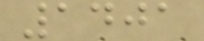1401
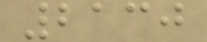2130
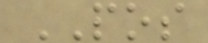POS
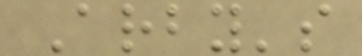Arby's
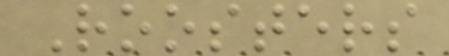Roosters
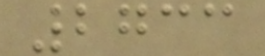2733
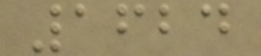1624
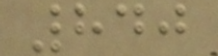840
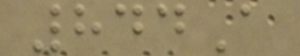844A
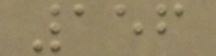156
